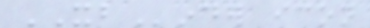XBinder icon
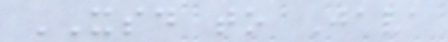XSD to Java
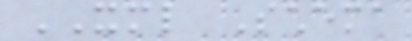XML Schema
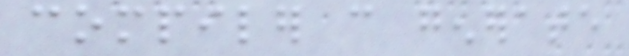compiler can generate
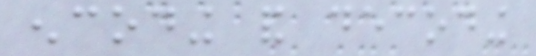encoding and decoding
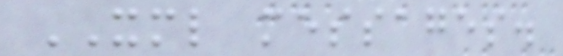XML messages.
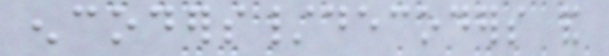encoders/decoders and
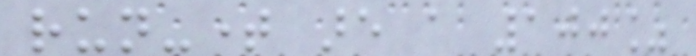run-time are a 100%
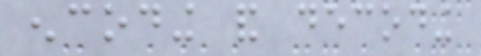encoding and decoding
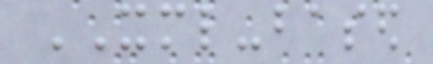XML-based
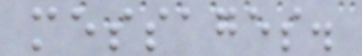messages.
